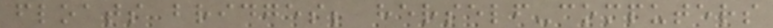floats bridges; herself-computers
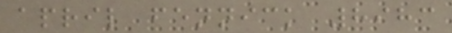april fennick 8983
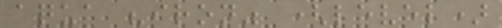aqua "iron" (level)
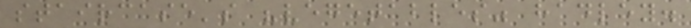staircase's "vegetables" hadley.
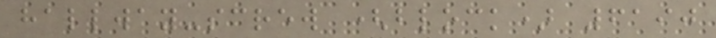hallway-screw (block) 6190
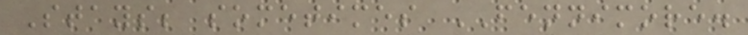Stays; sometimes FENNIMORE.
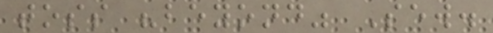toss "beyond" Sew.
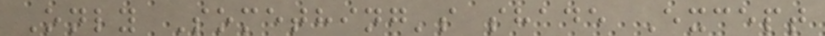Only Something's shade Except
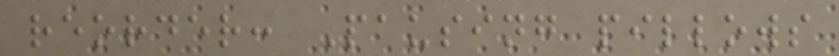reorder: Pausing pillows
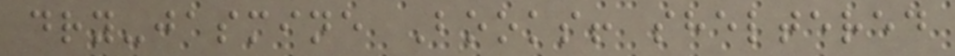dry-jasmine Books! sheltered
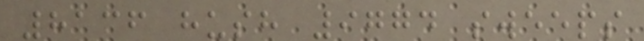8136 hush 9774 sweeps
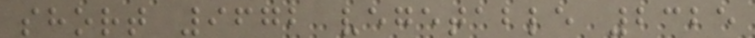short 9672 vegetable 2325
